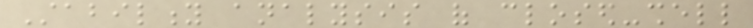Stability analysis of closed-shell
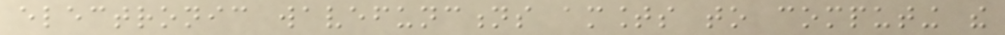electronic wavefunctions amounts to computing the
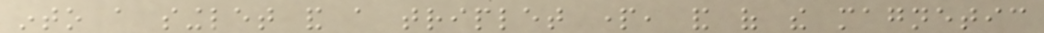into a singlet and a triplet part, and of the magnetic
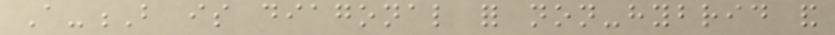A-B is diagonal for non-hybrid and
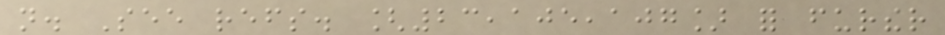not. See refs. [23,105,107] for further
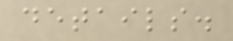details.
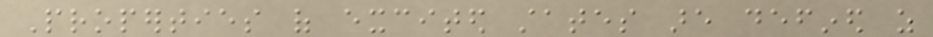Properties of excited states are defined as
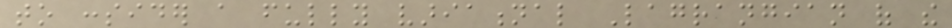to consider a fully variational Lagrangian of the
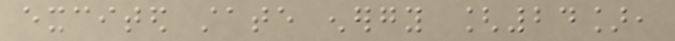excited state energy [24],
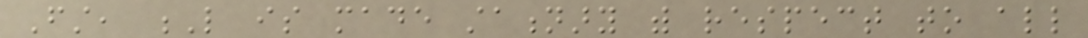First, L is made stationary with respect to all
